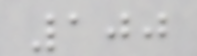100
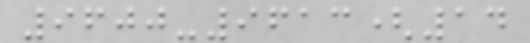9600-9613(14
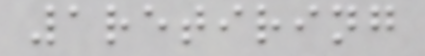1retiring
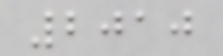2010
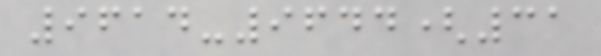9614-9644(31
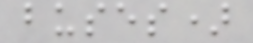buses)
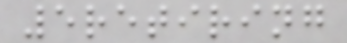5retiring
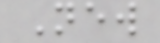New
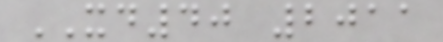XD40 2011
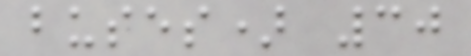buses) 30
